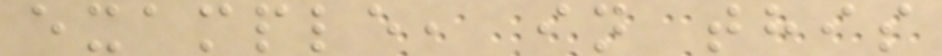example, in this
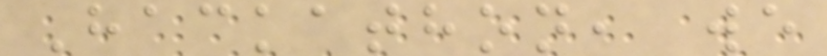Hackathon, we
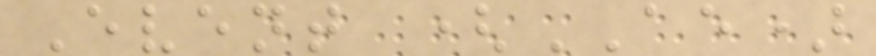Event (AE)
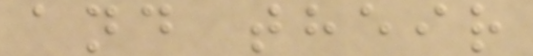and their
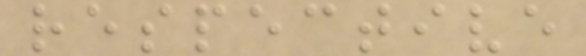respective
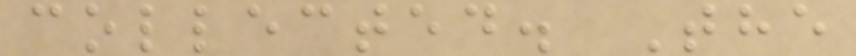collected. The
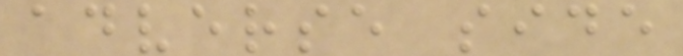adverse side
